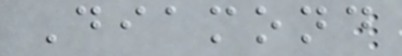Diamond
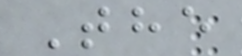The
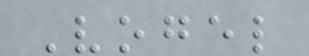Vogel
